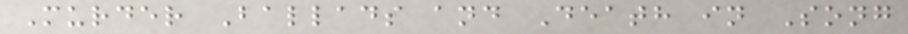Murder Ballads and Death in Song
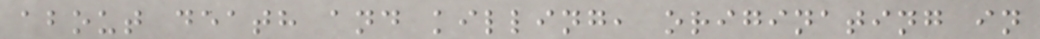about death and killing, originating in
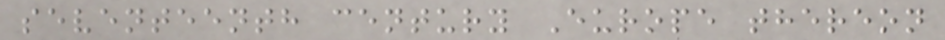seventeenth century Europe thereon
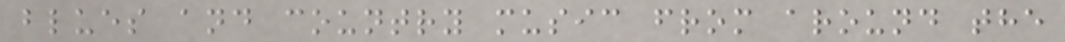blues and country music from around the
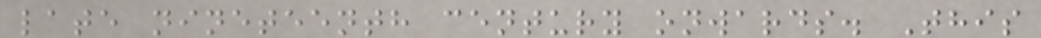late nineteenth century onwards. This
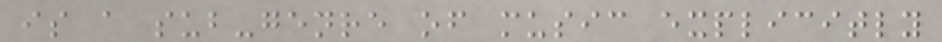is a sub-genre of music explicitly
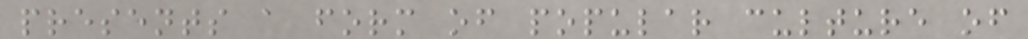presents a form of popular culture of
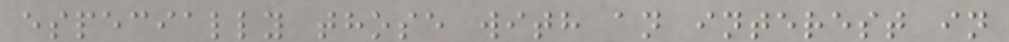especially those with an interest in
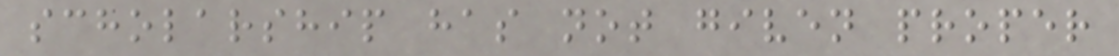scholarship has not given proper
